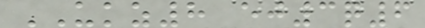UKZ8 ej3q6
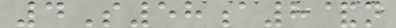4S58a8&n
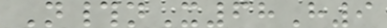N#nX68H9
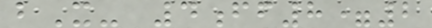bX- 4ff8=2
